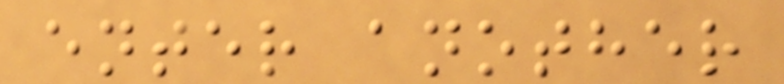enter another
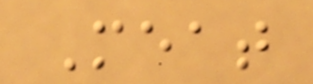Meat
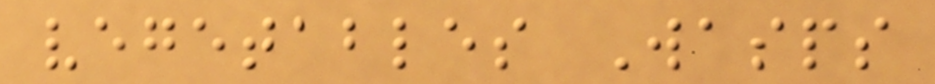vegetables Wasps
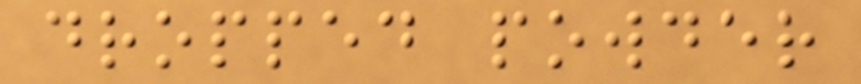dropped powder
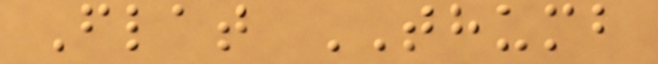Flat THUMB
